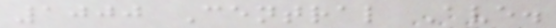1000 Central Ave.
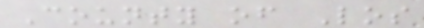County of Los
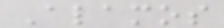Alamos
